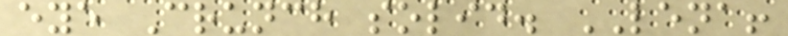eye Crunch solid. LENA!
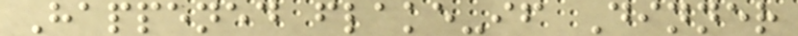Happened flake-if Dinner
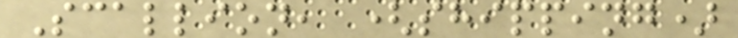Scallion, (shipping)
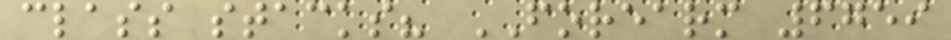class stacks? FOREARM 6759
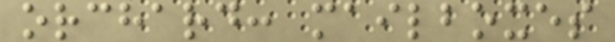orchard: mailboxes
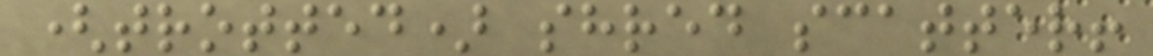(trotted) shred scatter!
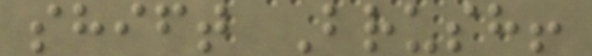shift Brush!
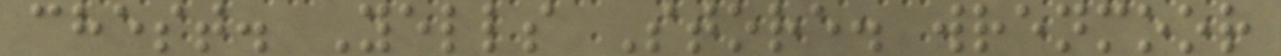chest. Yells Store. wrenmoor
